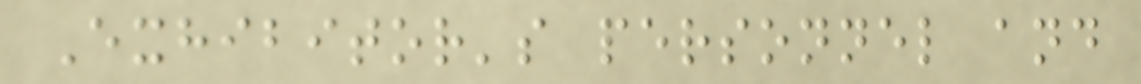Exhibitor's personnel and
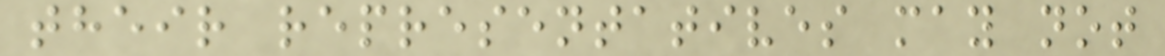their representatives may not
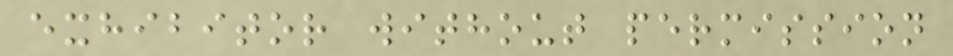exhibitor without permission
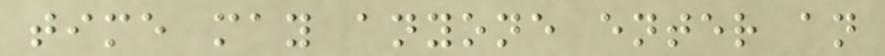time may anyone enter an
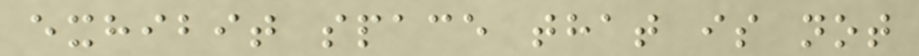exhibit space that is not
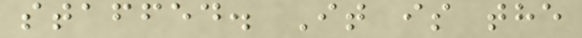staffed. It is the
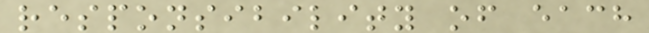responsibility of each
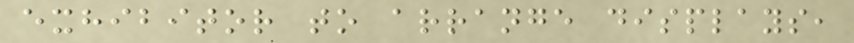exhibitor to arrange displays,
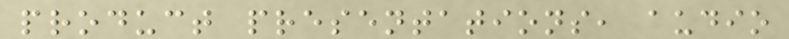product presentations, audio
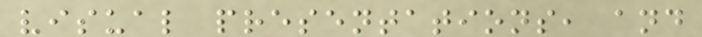visual presentations, and
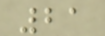21
